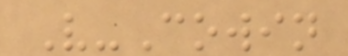V-Cowin
